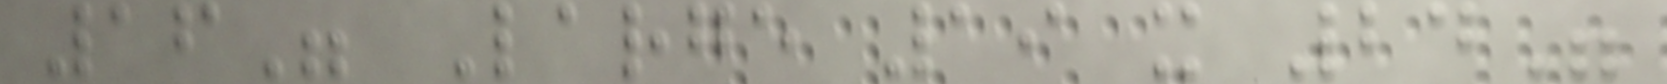16" Large 19 x 24"
